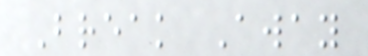Break Away
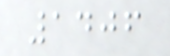1406
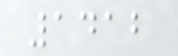1412
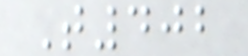T402
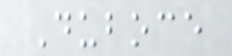Duboce
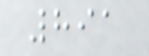891
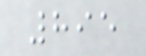895
